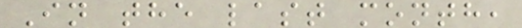In the last month,
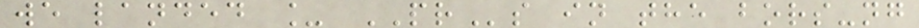we landed _ PRs in the bors-ng
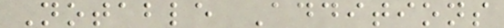Notable Additions
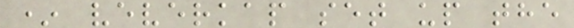* veverkap set up the
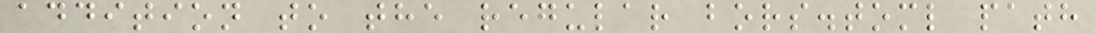addition to the regular bors.toml path
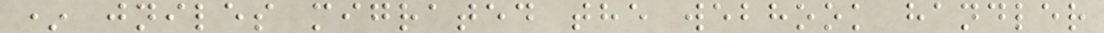* jniles migrated the webhook handler
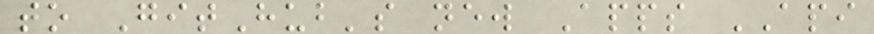to GitHub's new Apps API
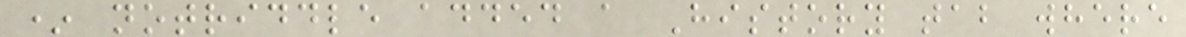* notriddle added a History tab where
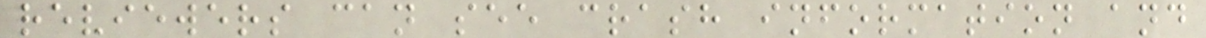reviewers can see crash information and
